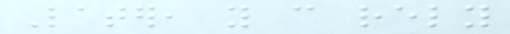Later, you can rely
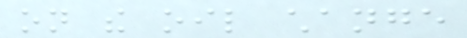on the oil change
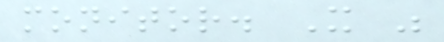monitor. It was
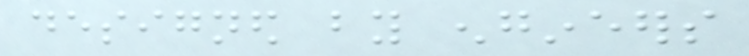designed by engineers
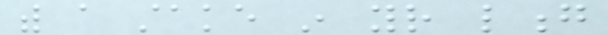with a stake in your long
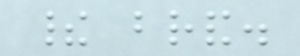their brand.
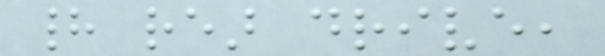had rear drive,
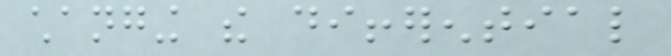changing the differential
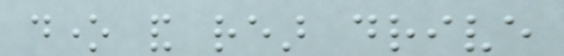done and rear drive
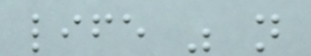life was not
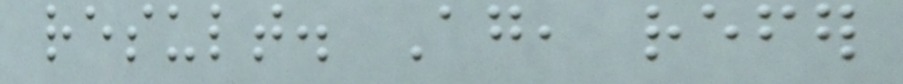result. Again, refer
